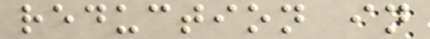reduction in
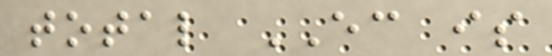total EC is
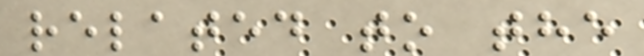related to the
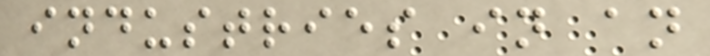industries in an
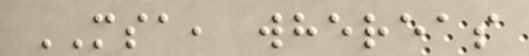MSA, whereas
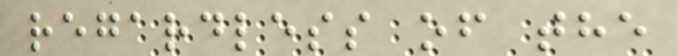regardless of the
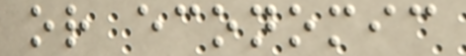or economic
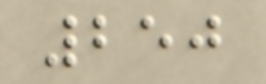250
